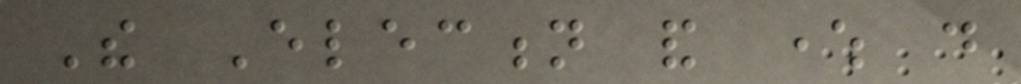The Election and where do
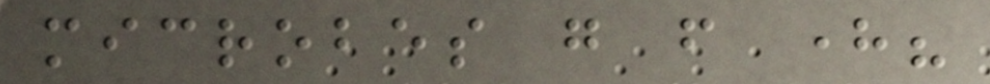microbes go from here?
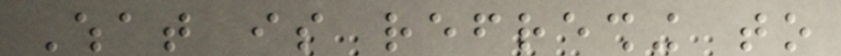What is refreshing to
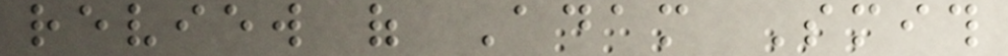review of Adam Smith
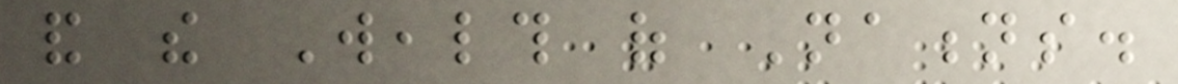and the Wealth of Nations.
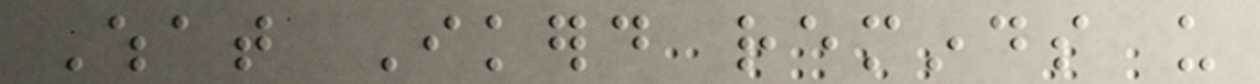What Ikerd reminds us
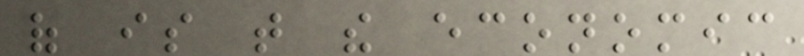of is that the economic
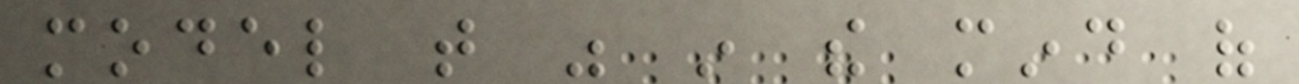model that was in the mind of
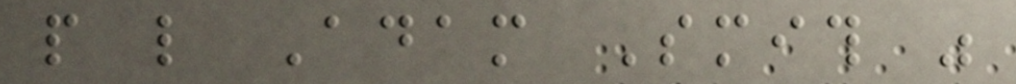people like Adam Smith was
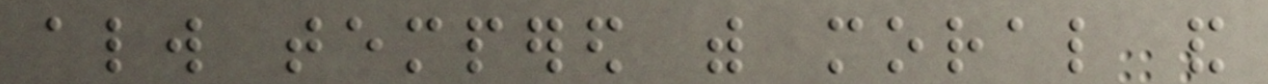always tempered with moral and
